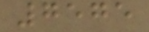7575
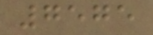7575
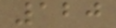120
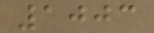1003
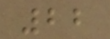22
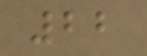22
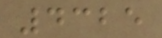4325
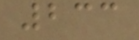233
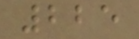225
